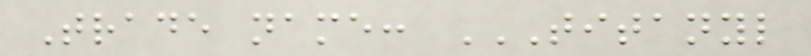Trade name: TITANYL
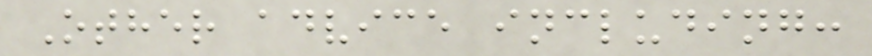Other advice including:
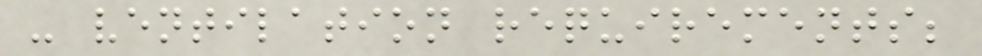- ventilation requirements;
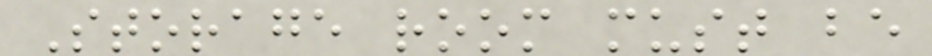Storage room must be
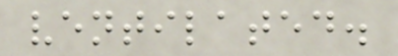ventilated.
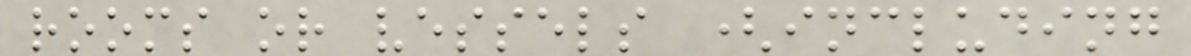rooms or vessels (including
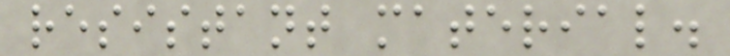resistant material.
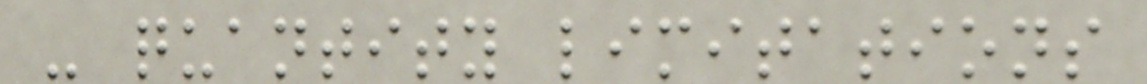- quantity limitations
